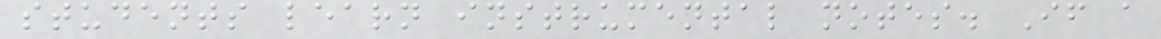students learn instrumental notes. If a
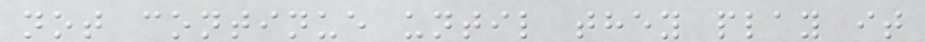not continue until they play it
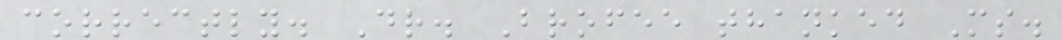correctly. Dr. Brofee thanked Ms.
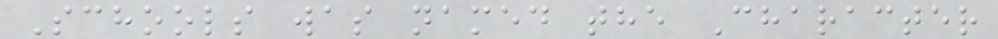Schools was named the Character
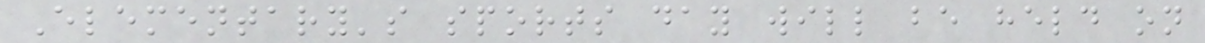Elementary's sports day will be held on
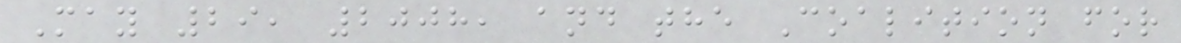May 29, 2008, and the Coalition for
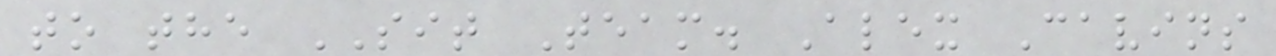to the SIT Team. Alex Cavins
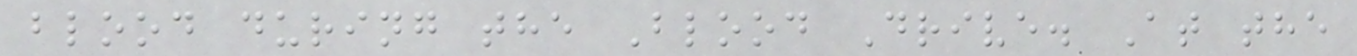blood during the Blood Drive. At the
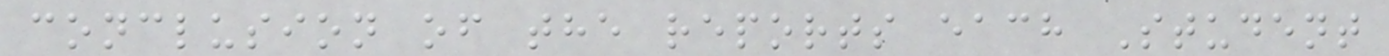conclusion of the reports each Student
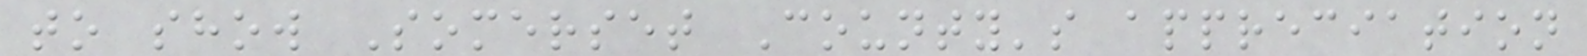to show Somerset County's appreciation
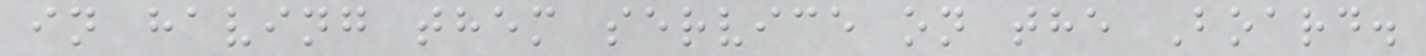in having them service on the Board.
